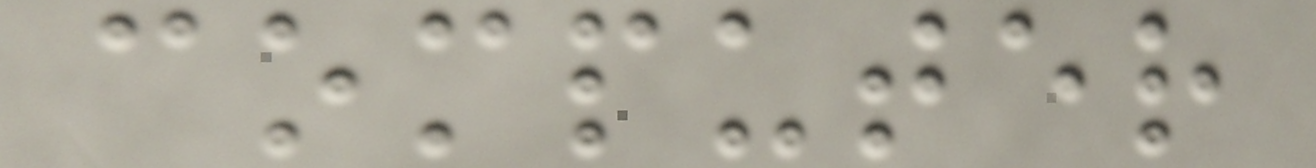computer
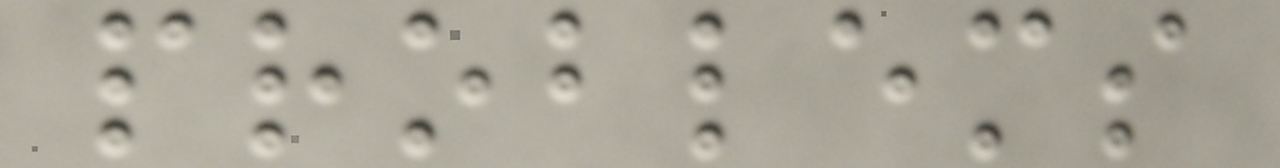problems
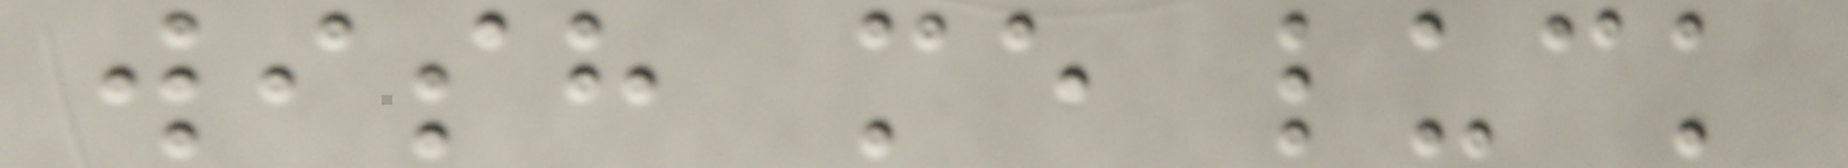wish me luck
